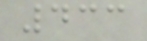433
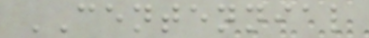CENTENNIAL
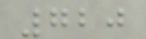720
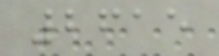2615
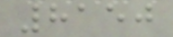8150
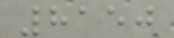8150
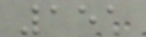151
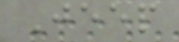Jeep
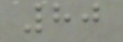80
